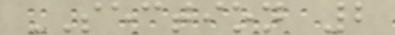SECTION 2
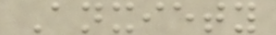Anxiety
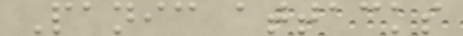Panic attacks
